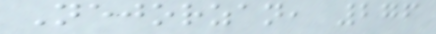Nejorzan, 276
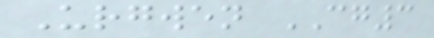Urgwen CG3
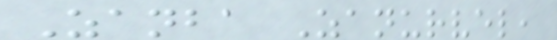Zanba Zanurvel,
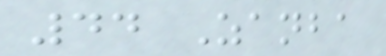44 Zanba
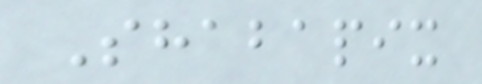Shabapix
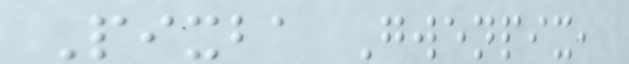Pixba Gwenpix,
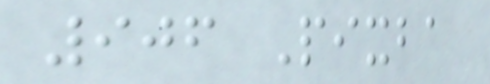906 Pixba
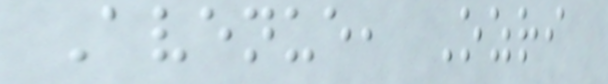Avenue, Ozri
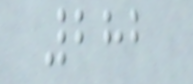282
